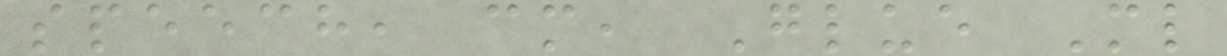speech, cm, Glue Ml
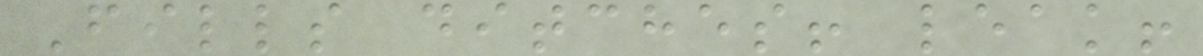Fills ditches! leak!
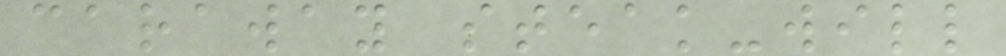caraway steak-will
